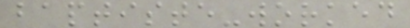baptiste-worked
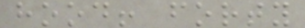hood! forty
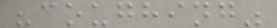"coughing"
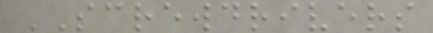SCREWDRIVERS
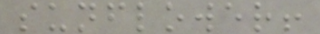sunflower!
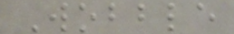Wobble
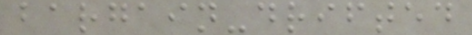bargain-drifted
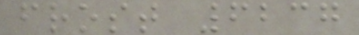frost 6237
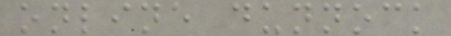online dunnock
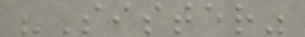"Sister"
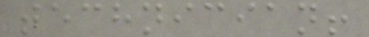technician!
